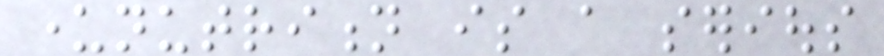undernutrition is a serious
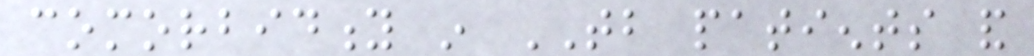comorbidity in TB patients and
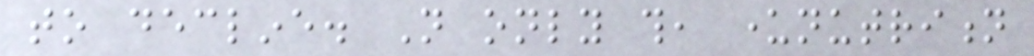to decline. Not only this, undernutrition
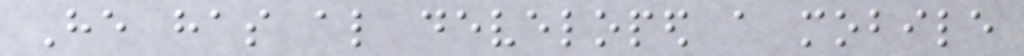He has also developed a mobile
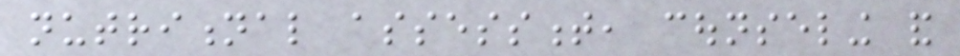nutritional assessment, counseling and
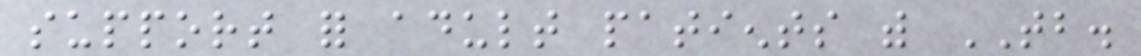support for adult patients with TB.
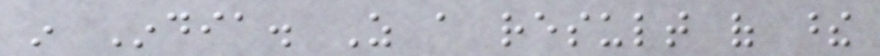in India. As a result of these
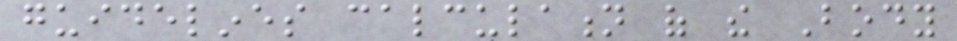guidelines calculation of the Body
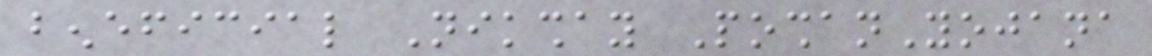beneficial Nikshay PoshanYojana
